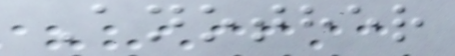Another
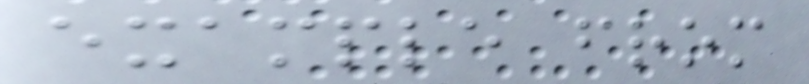example from
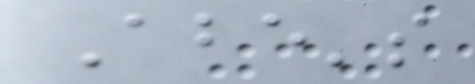Abe's
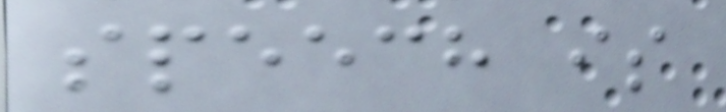speech is
